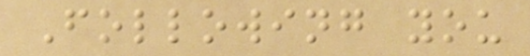Following you
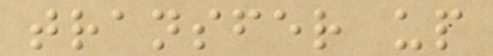transfer up
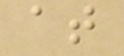at
